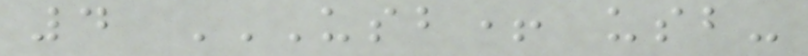4 USB+ USB-
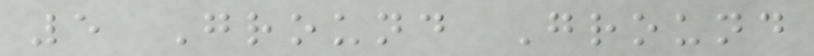5 Ground Ground
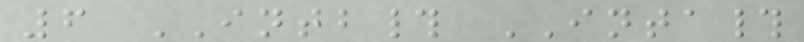6 INTB# INTA#
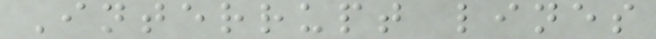Interrupt lines
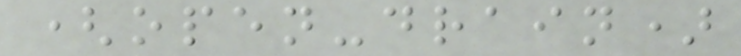(open-drain)
